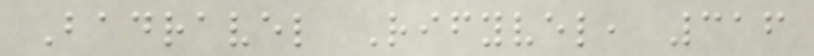Badravel Rifyvel, 316
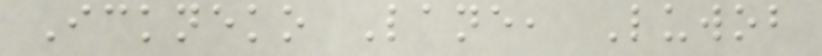Ickneko Lane, Luwob
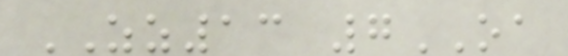ZZ13 7OA
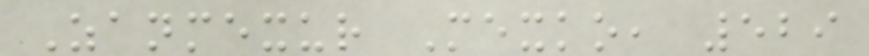Zanmexur Mexko, 529
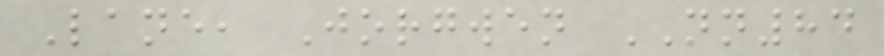Lane, Jorgwen NN84
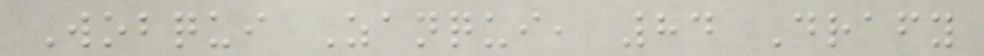Wobqui Zanqui, 84 Drafy
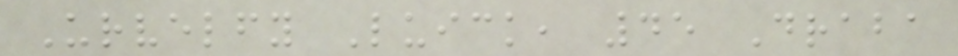Urvelfy Luick, 45 Draba
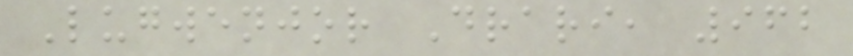Lugwenjor Drari, 962
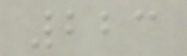223
